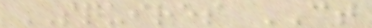SQUIRES CT
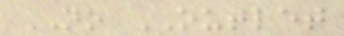NO OUTLET
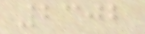2302
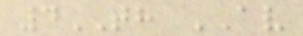4TH AV
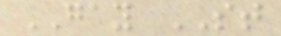GAY ST
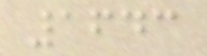1643
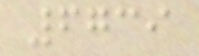6739
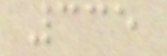335
